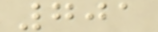701
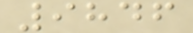9846
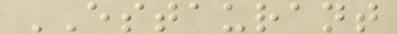ESTAURANT
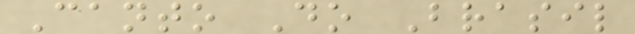Canto Do Brasil
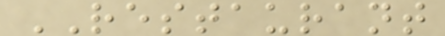RESTAURANT
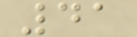41
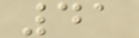41
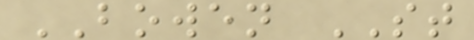BOWEN ST
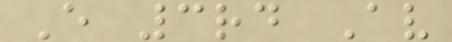E 3rd Av
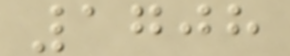1708
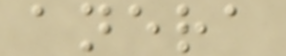anera
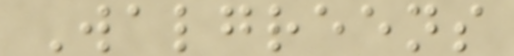Walgreens
